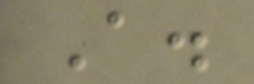A.
